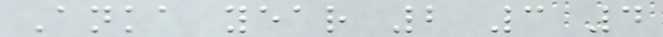Anka year 2 3 4
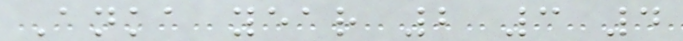Anka year 2 3 4
